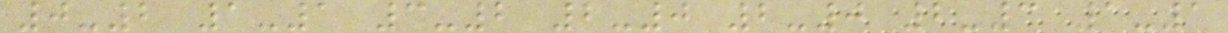0-2 1-1 3-2 2-0 2-0 2-3 1-1
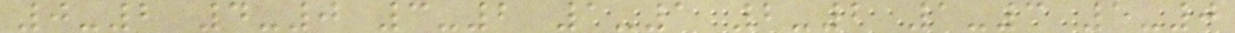0-2 4-0 3-2 1-1 2-2 1-3 5-0
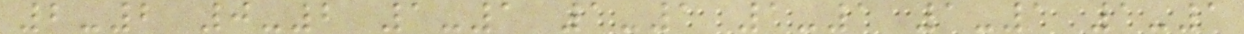2-2 0-2 1-1 1-1 1-1 1-1 1-1
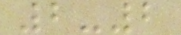2-2
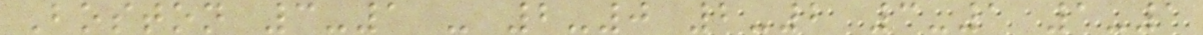Boston 3-1 - 2-0 2-2 3-1 1-1
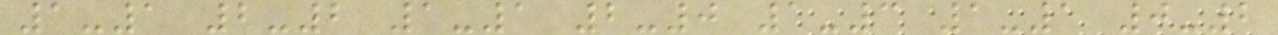1-1 2-2 1-1 2-0 1-3 1-1 0-2
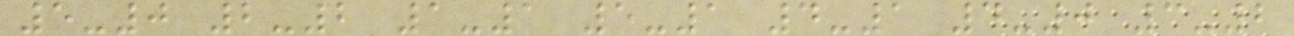5-0 2-2 1-1 5-1 4-1 4-0 3-2
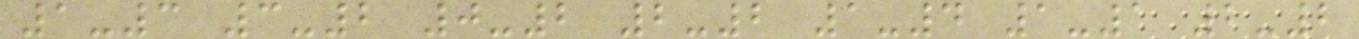1-3 3-2 0-2 2-2 1-4 1-1 2-2
